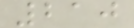210
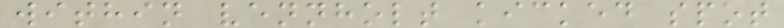within vennholt kicked spot
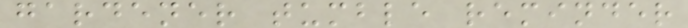gardener tumble reminder
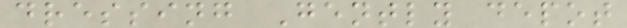dressing Gently depot
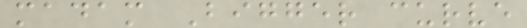madam Bigger curve
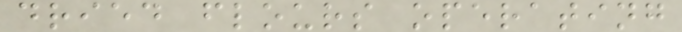dried flours operating
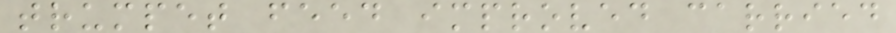trumpet feed improved carried
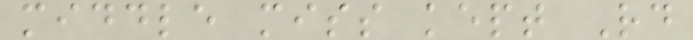middle miss kept Rd
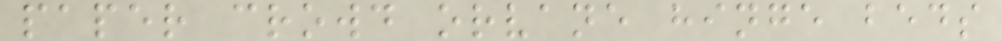paper crowd orvane hinge beds
